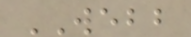WEBB
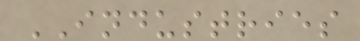INDUSTRIES
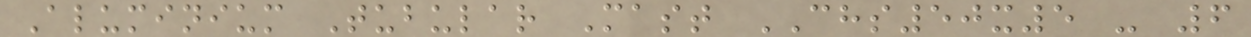Aluminium Tubular Mast CHS50x5 - 6
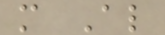m Al
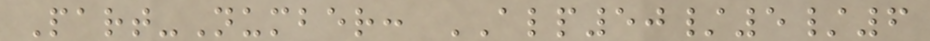Part-Number: ALP50/5/6
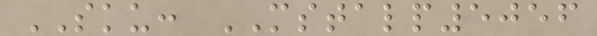SKU: MSTALP5056
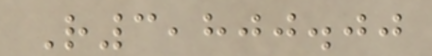R3,800.00
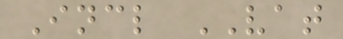Incl VAT
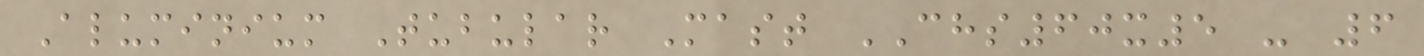Aluminium Tubular Mast CHS60x5 - 6
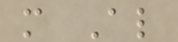m Al
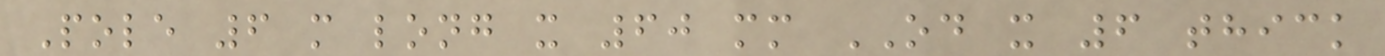Pole 6 m long x 60 mm OD x 6 thick
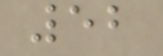52
